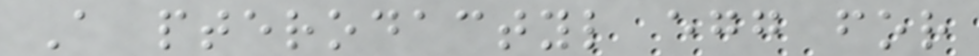A pterodactyl egg for
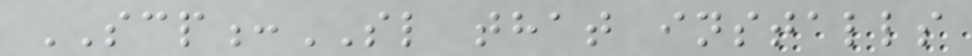SCP:SL that installs
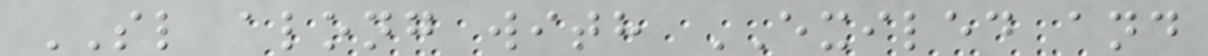SL along with EXILED and
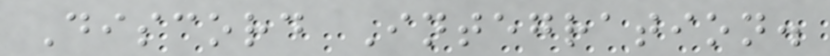Discord Integration.
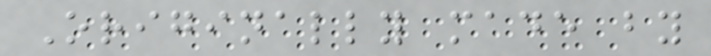Originally made by
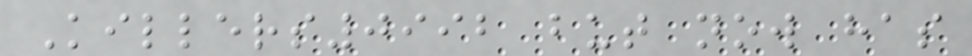Killers0992 but now has
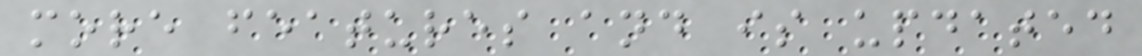more features and is updated
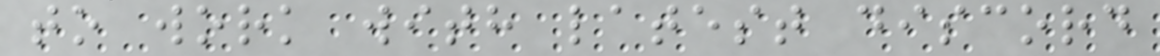to work with latest discord
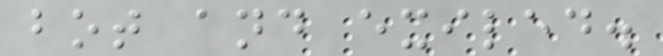bot and exiled.
